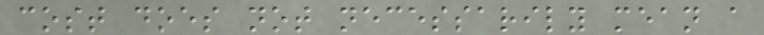cost does not necessarily mean a
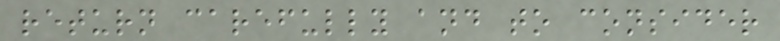return carefully and to consider
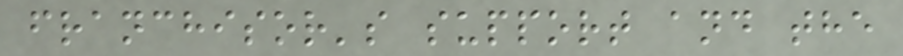franchisor's support and the
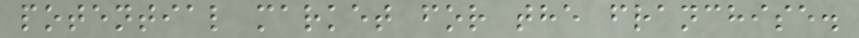potential market for the franchise.
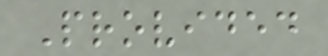Provided
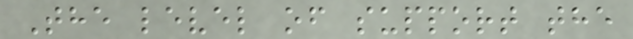The level of support the
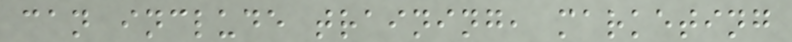can include training, marketing
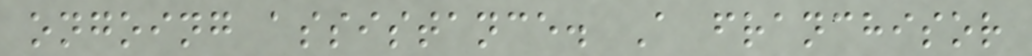ongoing assistance. A franchisor
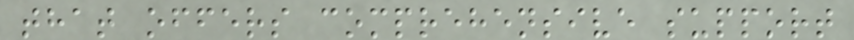that offers comprehensive support
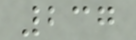237
